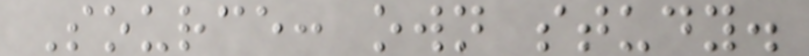Source: own study.
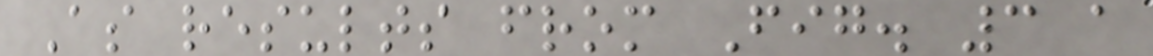As results from Fig. 3 a
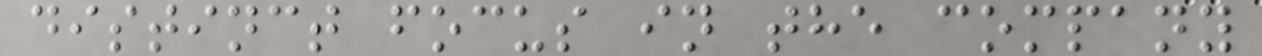distinct focus in the company
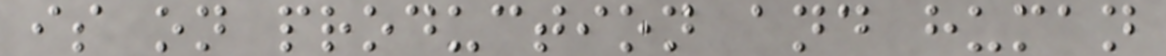is on production and human
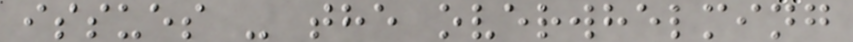issues - the overwhelming
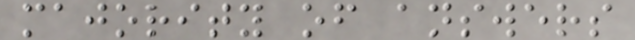majority of answers
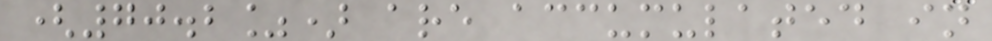(70.2%) are accumulated in
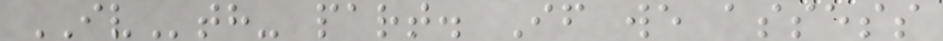IVth- part. If we assess
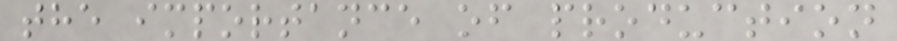the importance of production
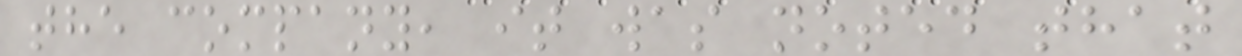the company, it was noted that
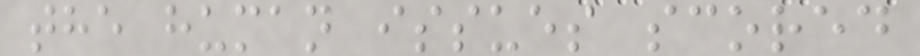the human issues scored
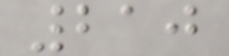210
